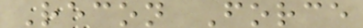Recon Force
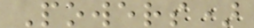Powers)
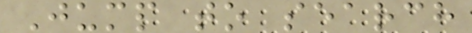Jump to search
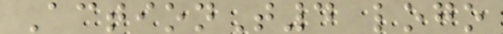ActionT4 logo
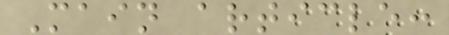Main article:
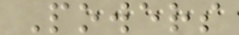Powers
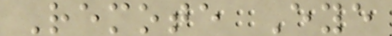Remote Eye
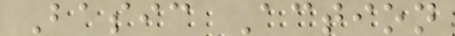Basic Action
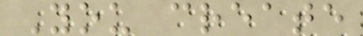You create
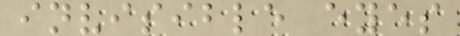invisible eyes
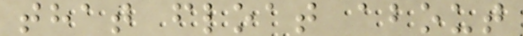that float about
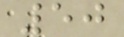50
